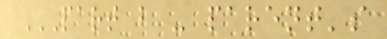PART B - PARENT'S
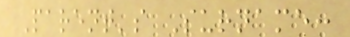Parent's Surname:
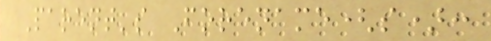Parent's Forename(s):
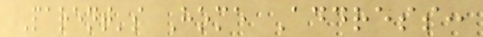Parent's Home Address:
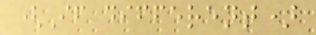(If different)
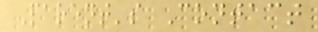Parent's Contact
